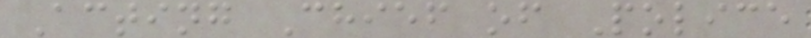Acting Chief of Police
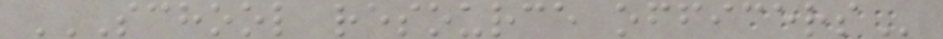SCHOOL RESOURCE OFFICERS
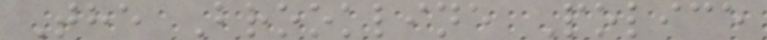The Brookline Police
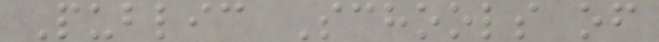Public Schools of
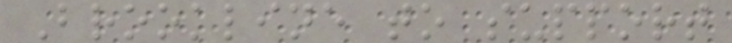Brookline to support
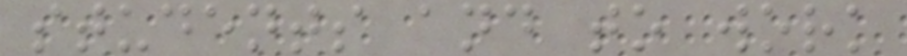students and to work
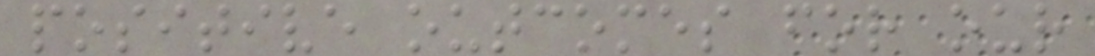positive outcomes for our
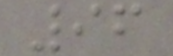96
